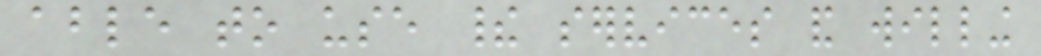able to use their services and willing
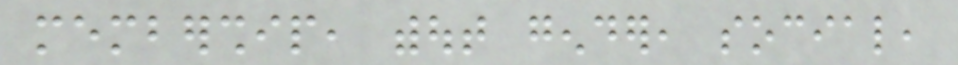membership, without gender, social,
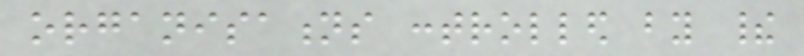organisations controlled by their
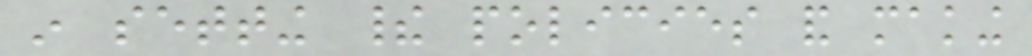in setting their policies and making
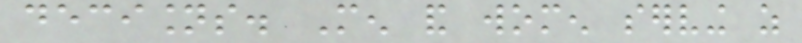decisions. Men and women serving as
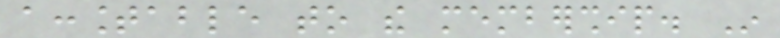accountable to the membership. In
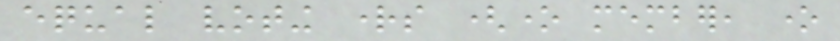equal voting rights (one member, one
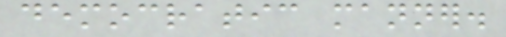democratic manner.
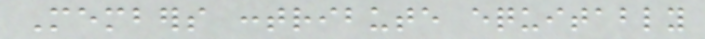Members contribute equitably
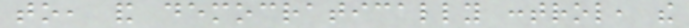to, and democratically control, the
